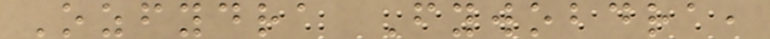Ozfydra Fywobdra,
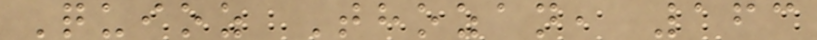Quioz Thozan, 163
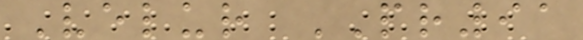Velur PR91
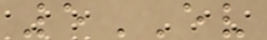5EV
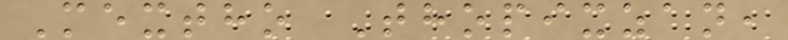Mextho Thopixzan,
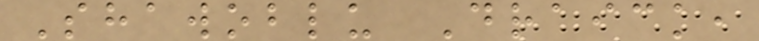Shawoblu Draick,
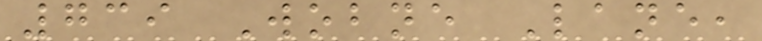739 Wobne Lane,
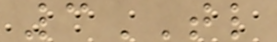3TL
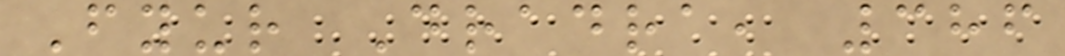Fyur Dradra, 386
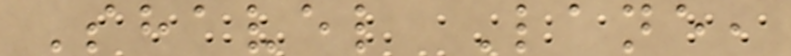Shavel Lane,
